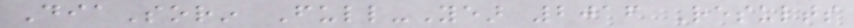DiaSorin Full-Year 2016 Results
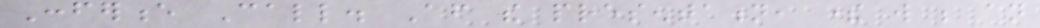Conference Call. After the presentation, there will be an
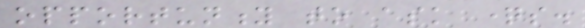opportunity to ask questions.
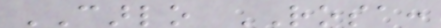CARLO ROSA:
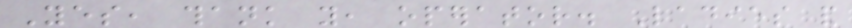Yes, thank you, operator. Ladies and
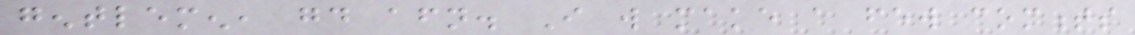gentlemen, good afternoon. I will make a few comments
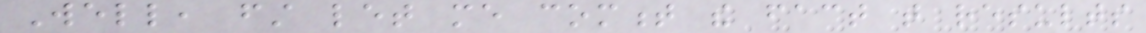Well, first let me comment the fact that results
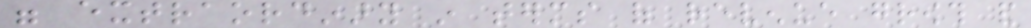were extraordinary in terms of revenue growth and
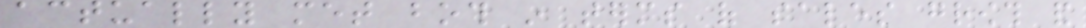actually met both in terms of sales growth and
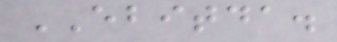EBITDA.
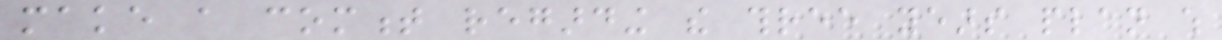make a comment regarding the three years plan which
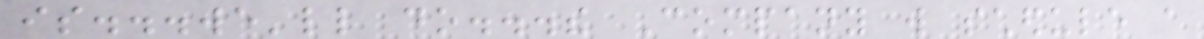is...we'll do...the Company will schedule a
